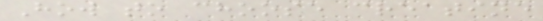How to choose creatine
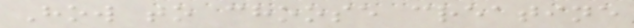How to choose creatine
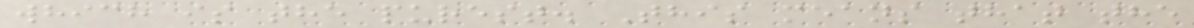which is the purest. This means that the
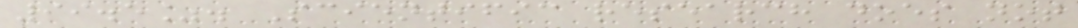99.5%. Scientific research does not
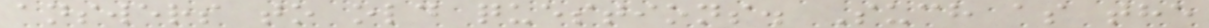answers to old questions. Such as the
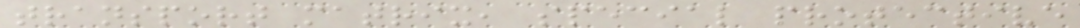transport matrix, special protective
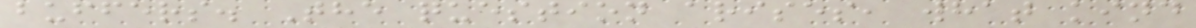buffers. The question arises, what kind
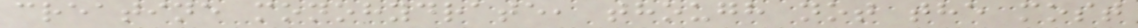creatine monohydrate, though not the most
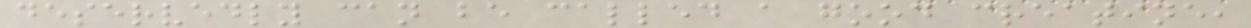deservedly can be called a good creatine,
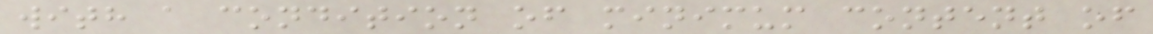with a condition of minimum content of
